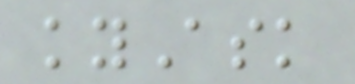kyAsk
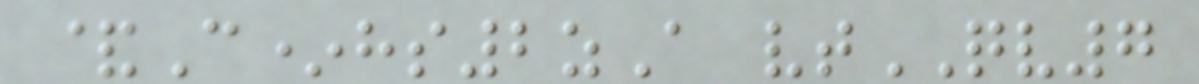&C*hs2zA vtQV7
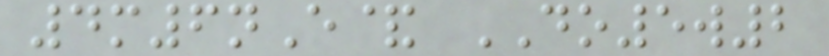4m6nE& DO5w2
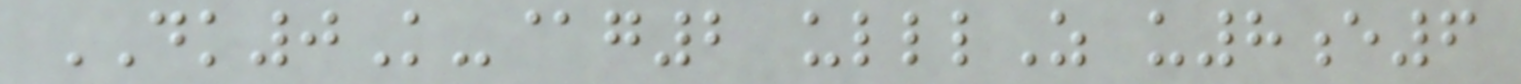DK0K-@g2 ulllZ u8e6
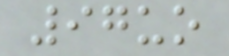97uo
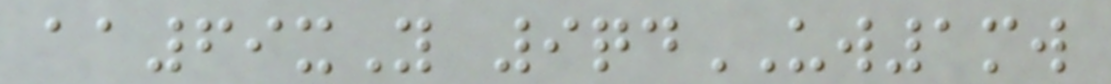aa69xY 9qdUW1mw
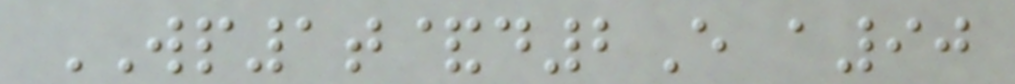WP1t&d2E a90
